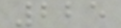225
